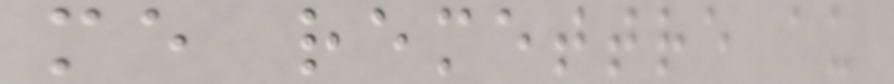me remettre au
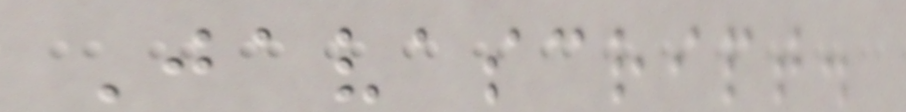Javascript.
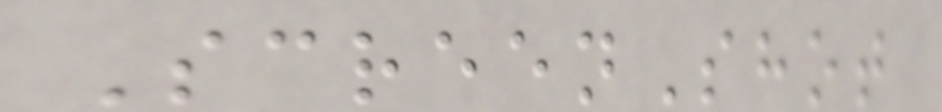ScreenShot
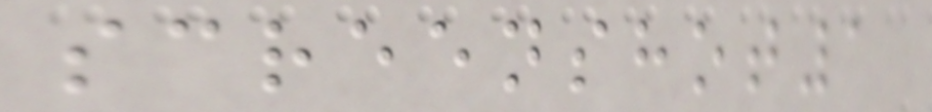screenshot1
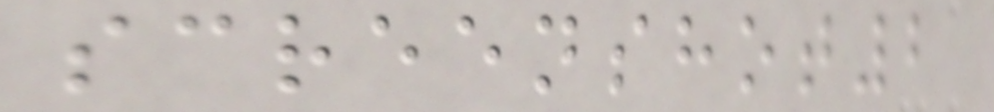screenshot2
